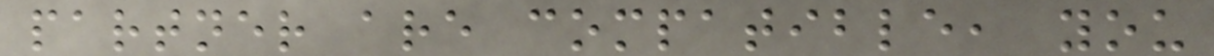partner are compatible, you
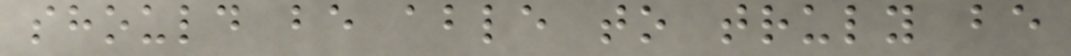should be able to truly be
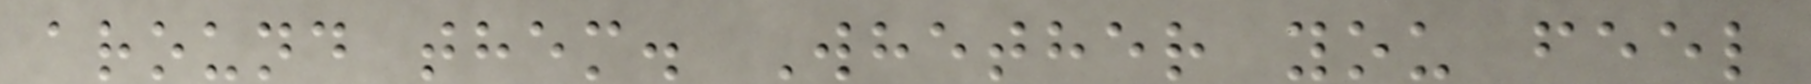around them. Whether you feel
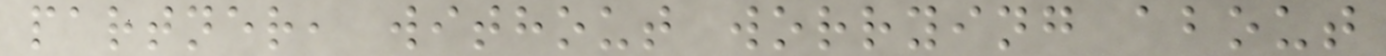partner, without worrying about
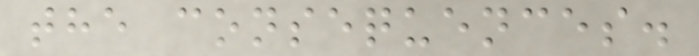the consequences.
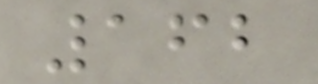162
